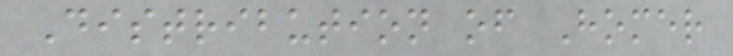Distribution of Homer
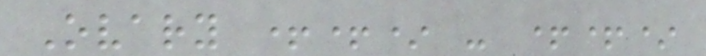Ovary ++* - ++*
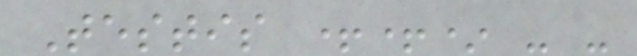Testis ++* - -
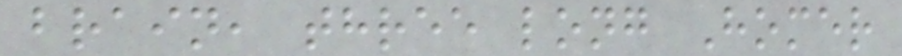brain, three long Homer
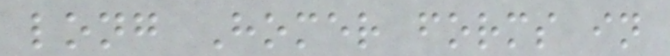long Homer forms in
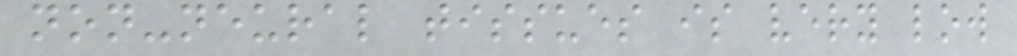non-neural tissues is very low
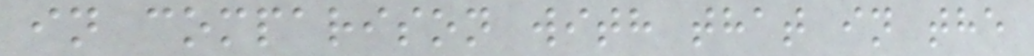in comparison with that in the
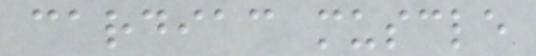cardiac muscle
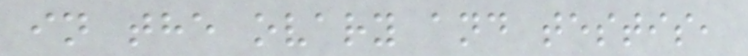in the ovary and testis,
